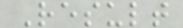Result
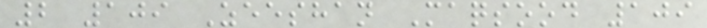2 109 Zeeshan Maqsood 109
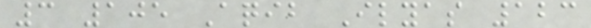3 105 Aqib Ilyas 123
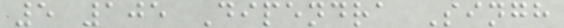5 105 Dipendra Singh
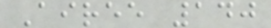Airee 140
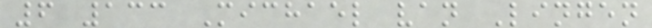6 133 Michael van Lingen
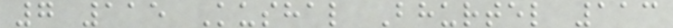7 115 Kushal Bhurtel 113
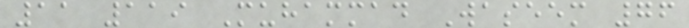11 119 Muhammad Waseem 76
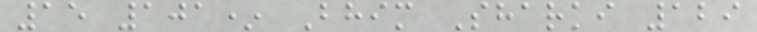15 101* Bhim Sharki 129
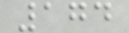174
